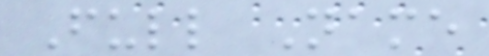Full Name
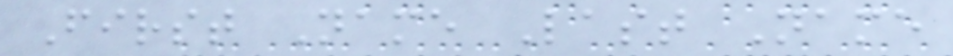First Name Last Name
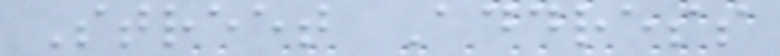Street Address
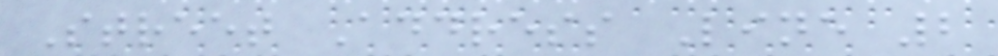Street Address Line 2
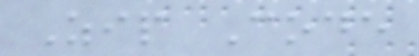Zip Code
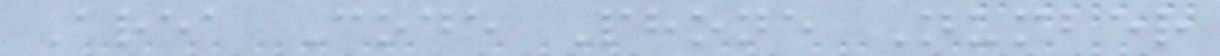Area Code Phone Number
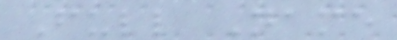Full Name
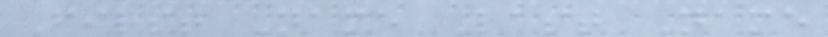First Name Last Name
